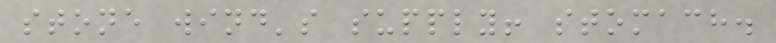stone wind's supply! stomach.
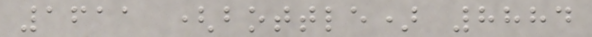1611 (bottle) 8884
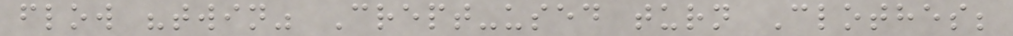flow "twin" Crept-used turn Clothes;
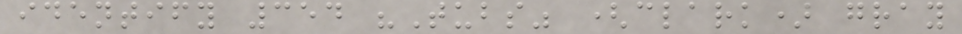identify 354 "Tubs" (clark) gray
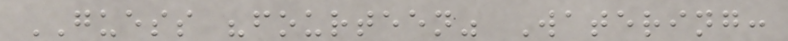GUESS "fourteen" Watering:
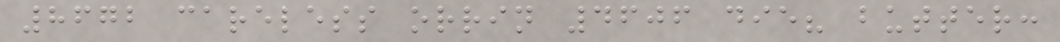8672 careless orrin 4606 die? butter:
